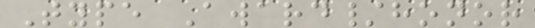Type Award/honor
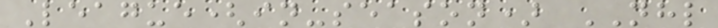League(in-season) NHL
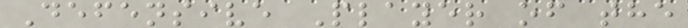Defensive Player of the
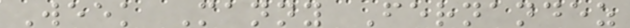Week Manny Fernandez
